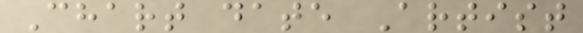Chart date Artist
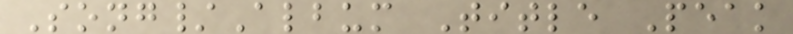Song/Album Title Peak
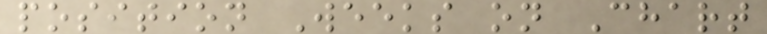position Weeks on Chart
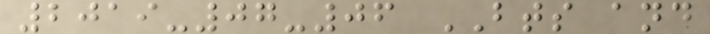2019-07-06 BTS and
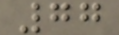77
